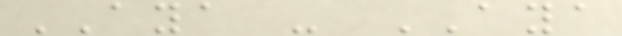AYA - AYA
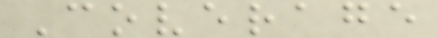Coverage
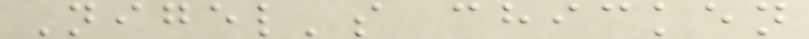Nigel's chicken
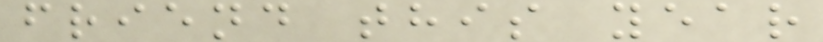friend this year
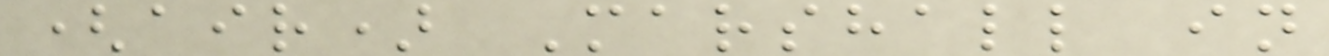(air) Marshall in
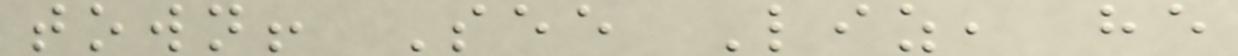town! See Liz, he
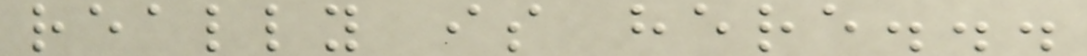really is here...
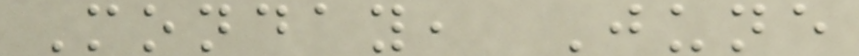Monday, June
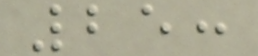25:
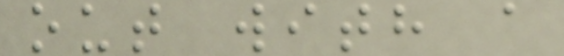out with a
